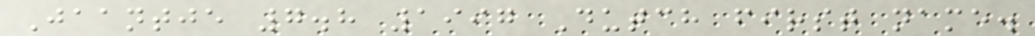Jaantje 7.8 1997 Dutch first name.
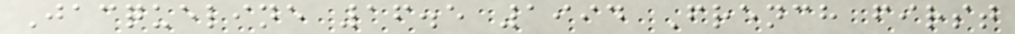Jacqueline 16.5 1994 French first
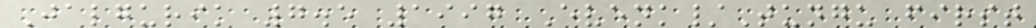Jalgurik 7.5 1997 Evenk/Tungu first
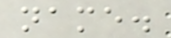name.
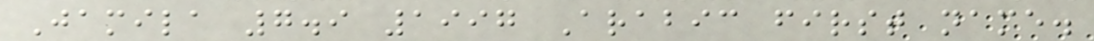Jamila 7.9 1997 Arabic first name.
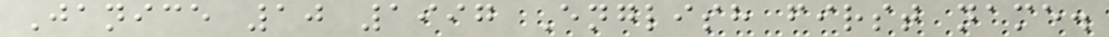Janice 10 1997 English first name.
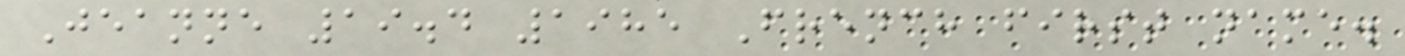Jeanne 19.4 1985 French first name.
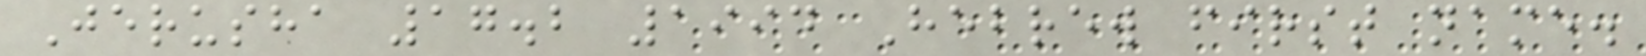Jerusha 17.2 1994 Hebrew first name.
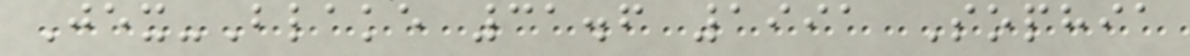Jex-Blake 31.6 1991 Sophia
